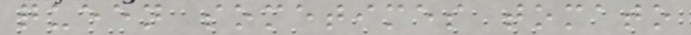queen sometimes tomato
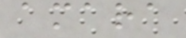amara
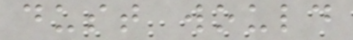dust would
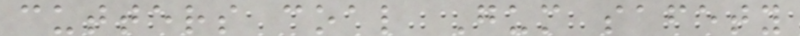cutters coal Gum safety
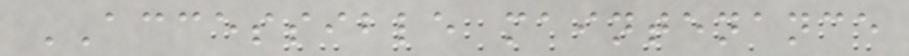ACCESSIBLE maintenance
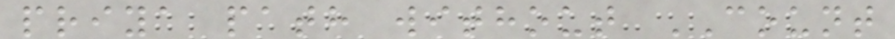priya path without COUNT
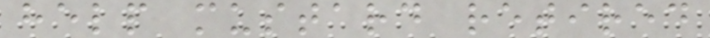help mustard retired
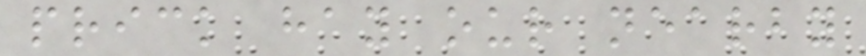prick hay our nearby
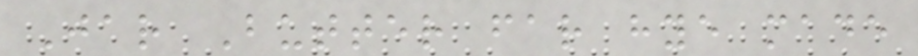Jar Butter far hye made
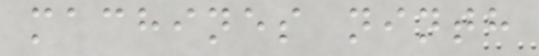machines ninth
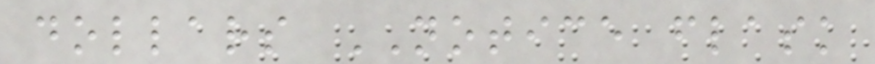dollars NOTICE flask
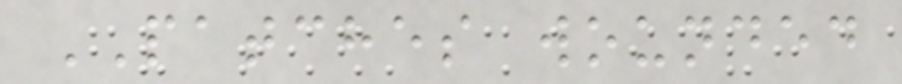PATCHES wounded
